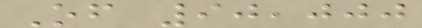Of 90,000
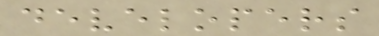developers
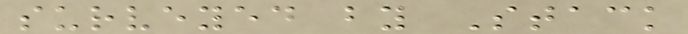surveyed by Stack
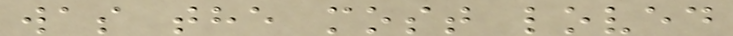was the most loved
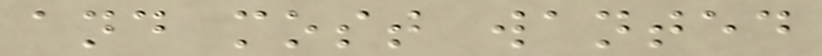and most wanted
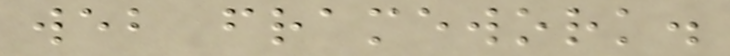web framework.
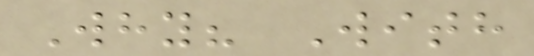Why? With
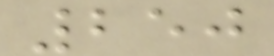250
